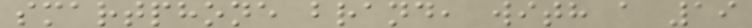smartphone brand, with a 19
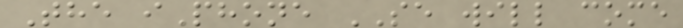The iPhone SE will come
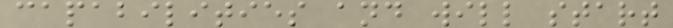capabilities and will start
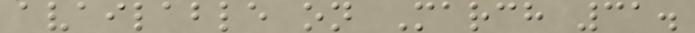available on March 31.
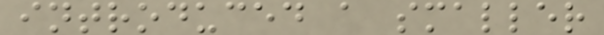introduced a smaller
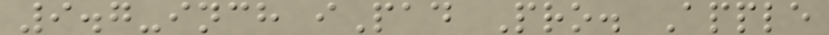9.7-inch iPad Pro. Apple
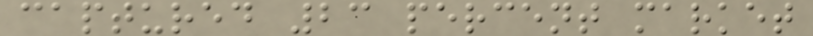captured 23 percent market
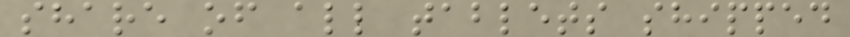share of all tablets shipped
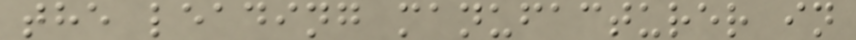the leading manufacturer in
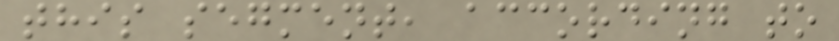this segment, according to
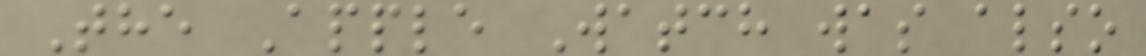The Apple Watch was also
